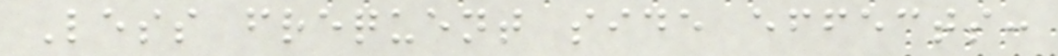Less frequent side effects:
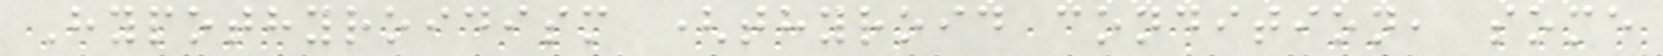Hypothyroidism (thyroid condition, some
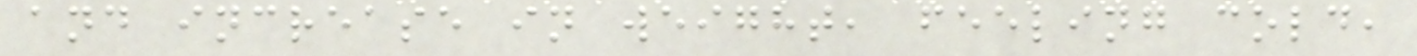and increase in weight, feeling cold,
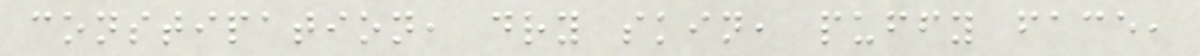constipation, dry skin, puffy face,
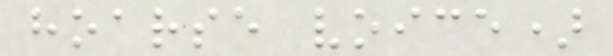hoarse voice)
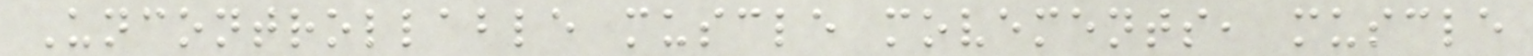Uncontrollable muscle movements, muscle
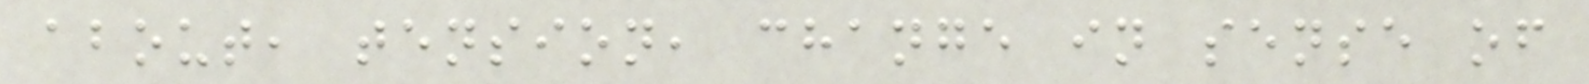about, tension, change in sense of
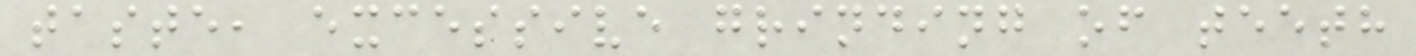taste, excessive grinding of teeth
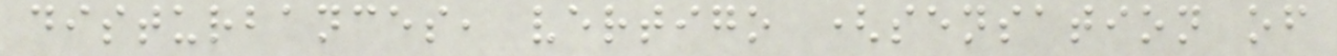disturbances, vertigo (sensation of
